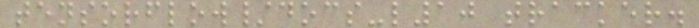tensorflow/docs-l10 tracker.
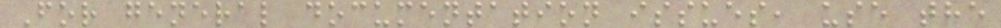For general documentation issues, use the
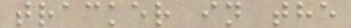tracker in the
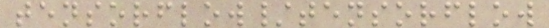tensorflow/tensorflow
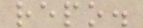repo.
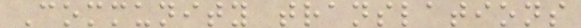Community translations
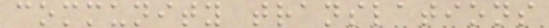community translations
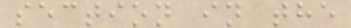section in the
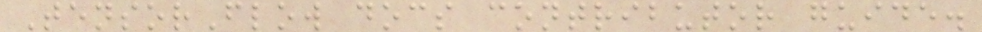TensorFlow docs contributor guide.
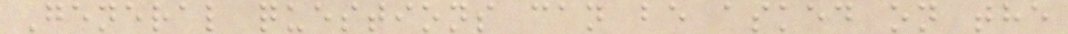General questions can be asked on the
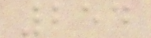254
